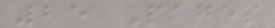25 Pages
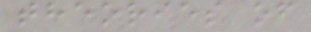theories of
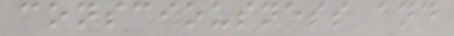consciousness and
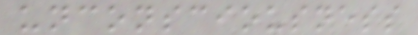unconsciousness
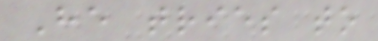He tries to
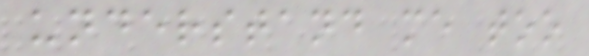understand me too
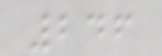246
